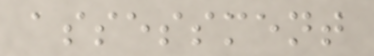assessment
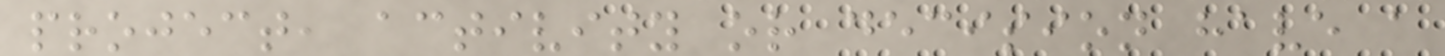project, activity or decision have a
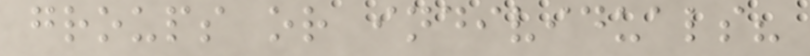groups or individuals?
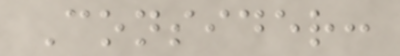Consider:
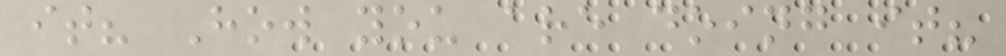it? How you are doing it?
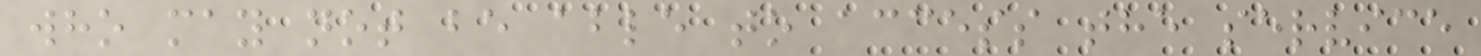who may not be able to access the service
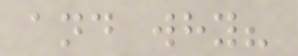and why?
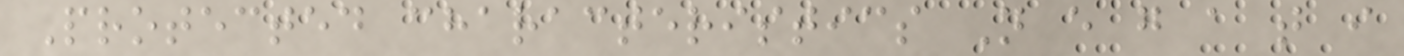Protected characteristics N e g a t i
